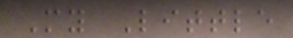My Little
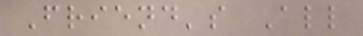Friend's All
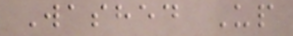Washed Up
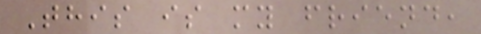This is my friend,
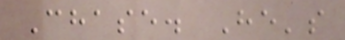Chase. He's
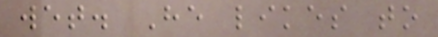wet. He likes to
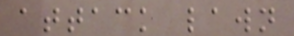attack lawn
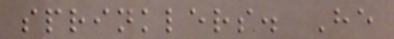sprinklers. He
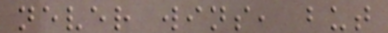never wins, but
